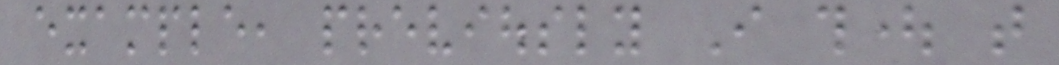example, previously I thought that
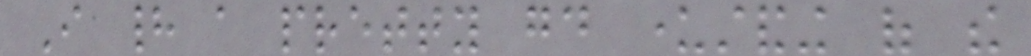I had a pretty good understanding of the
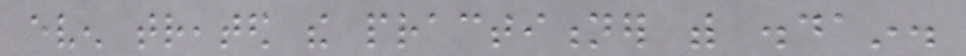even treated the practitioner with disdain.
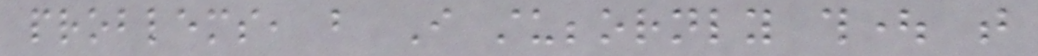problems, but I stubbornly thought that
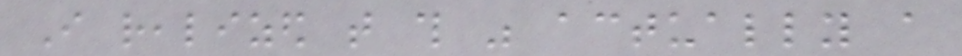I realized that this was actually a
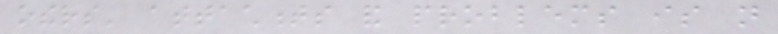others' attachments and problems is not
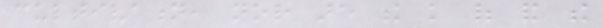cultivation, nor are the knowledge of and the
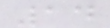14
